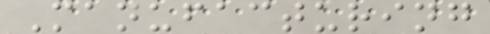Manufacturing
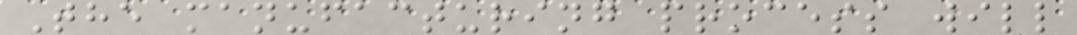The manufacturing process will
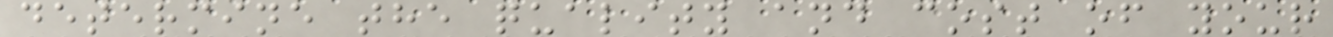determine the quality and cost of your
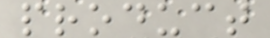product
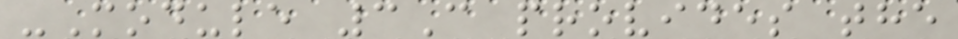-Module 3C provides the
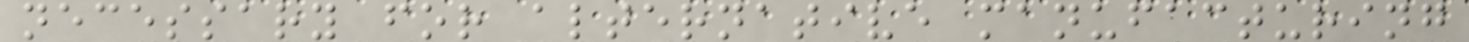necessary for alternative manufacturing
